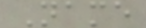Name
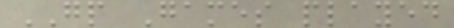GP Games played
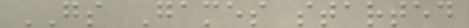GS Games started
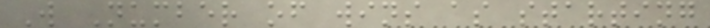W Number of wins as starting
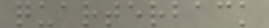quarterback
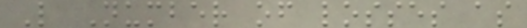L Number of losses as
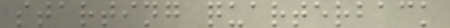starting quarterback
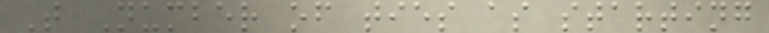T Number of ties as starting
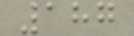187
